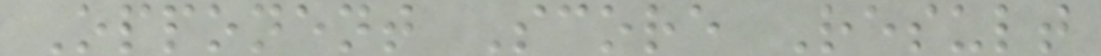Opponent Score Result
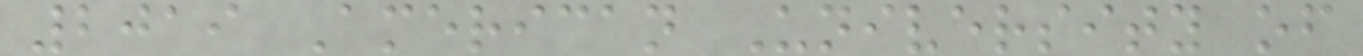2019 American University of
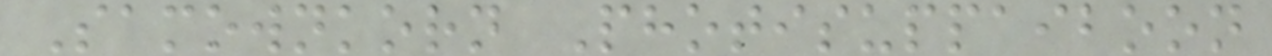Samownkorn Photisuppaiboon
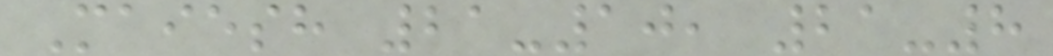Maiesh 21-10, 21-8
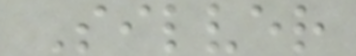Silver
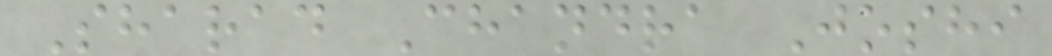Sharad Chandra Joshi
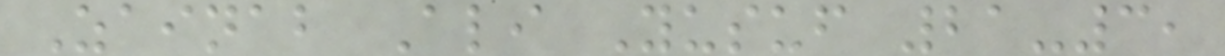Zainab Ali Yusuf 21-3,
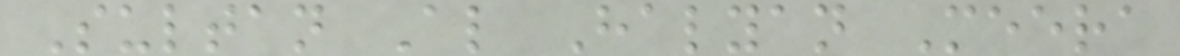Sultan Al Halyan Meera
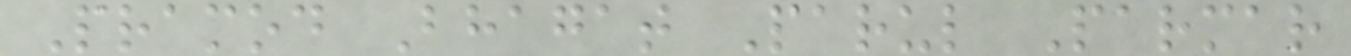Pramod Bhagat Parul Parmar
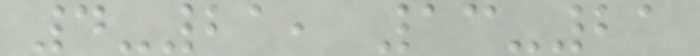4-21, 13-21
